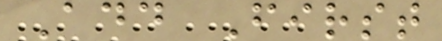Add First
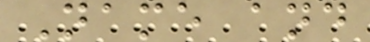Name and
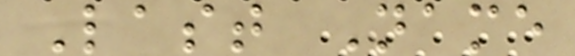Last Name
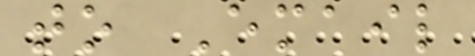to Email
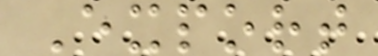Export
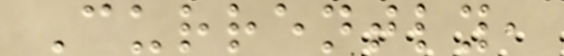Currently,
